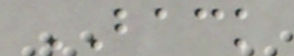BACK
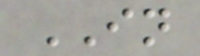IN
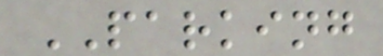PARKING
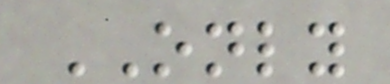ONLY
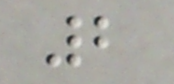2
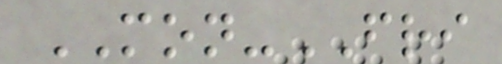MON-FRI
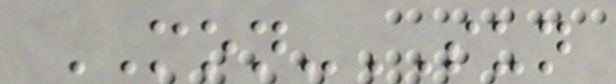MON-SUN
